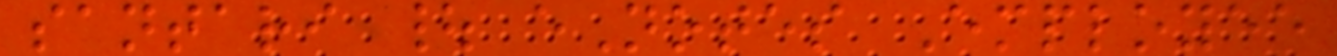santari | eNotes Employee
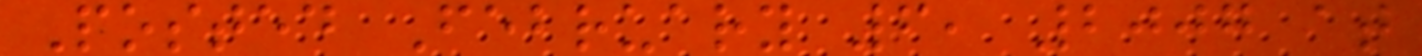Posted February 6, 2007 at
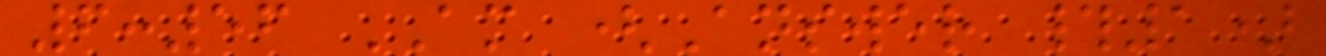6:56 AM (Answer #1)
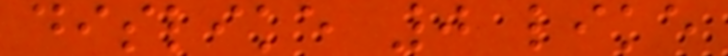dislike 0 like
